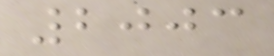2003
